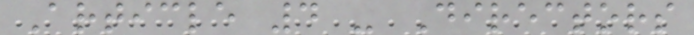Article 4 - Directors
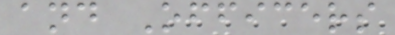and Officers
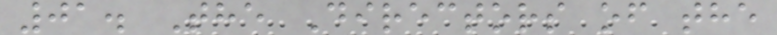01. The Directors of the
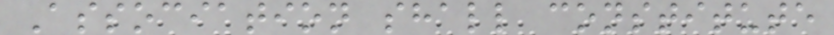Association shall constitute
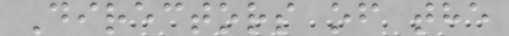Directors of the
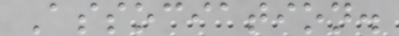Association.
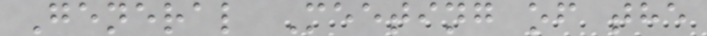General Meeting of the
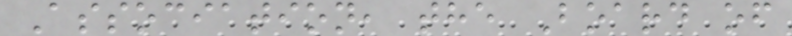Association, the Board of
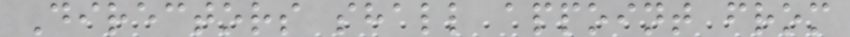Directors shall appoint from
